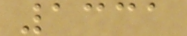1331
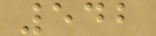542
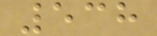538
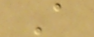A
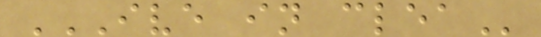IVE IN CLEA
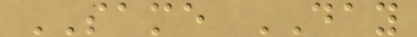SAME DAY
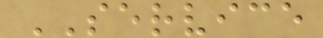SERVICE
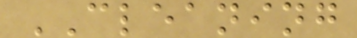CLEANING
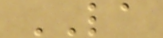LA
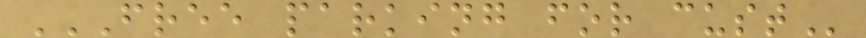FREE PARKING FOR CUST
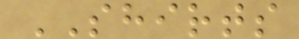SHIRTS
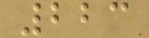223
